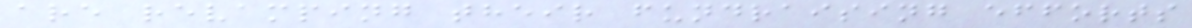are revamping their fundraising efforts
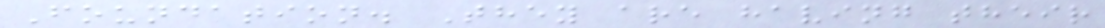Foundation. They are having their
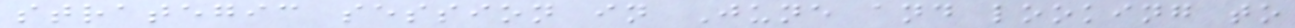strategic session in June and looking to
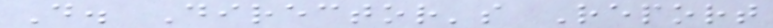D. Director's Report
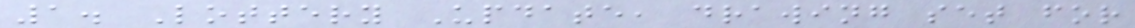1. Lottery Update, drawing set for
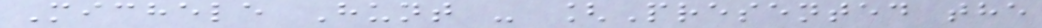Michele Hunt - [Presented the
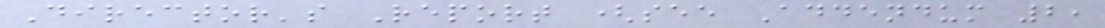Director's Report (see Addendum 2,
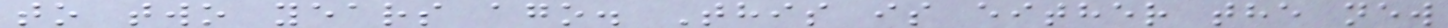to two years ago. This is either the new
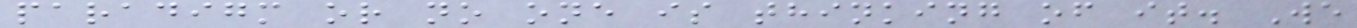paradigm or no one is thinking of it. We
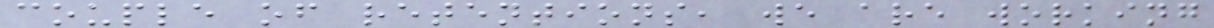couple of retentions, we are working
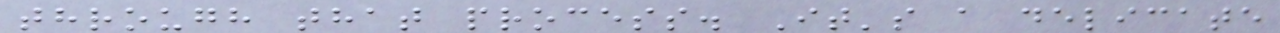through that process. It's a delicate
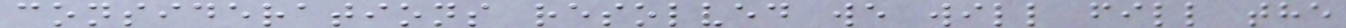considerations resolved we will fill the
